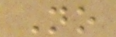No
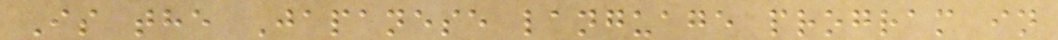Is the Japanese language program in
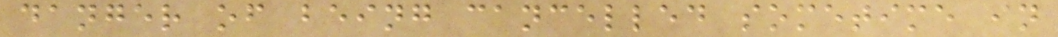danger of being cancelled sometime in
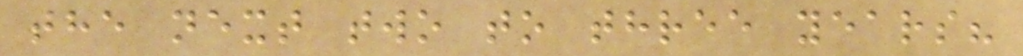the next two to three years?
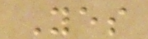Yes
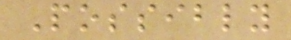Possibly
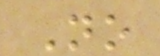No
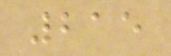215
